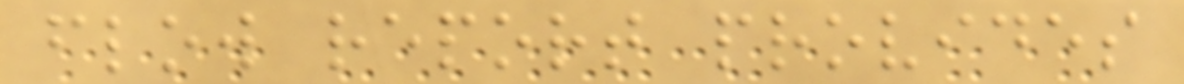flow report provides
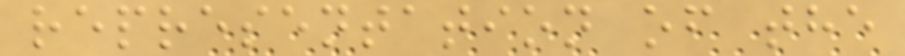representation of the
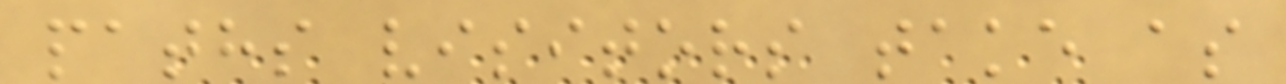paths visitors take as
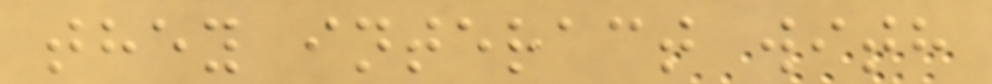they interact with
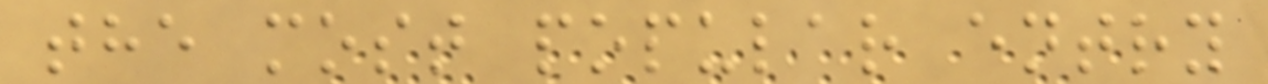the most popular entry
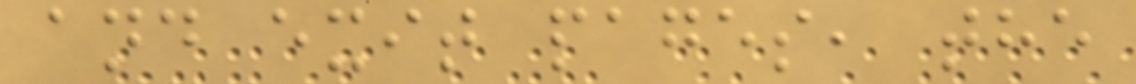and exit pages, the
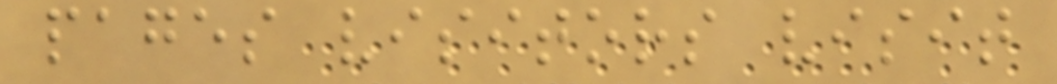pages visitors visit
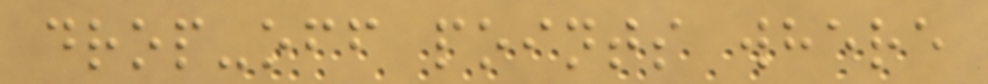drop-off points where
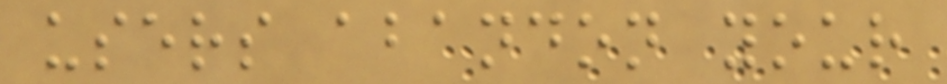users abandon your
